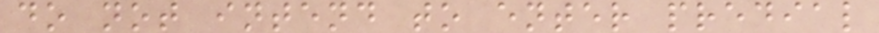do not intend to enter predial
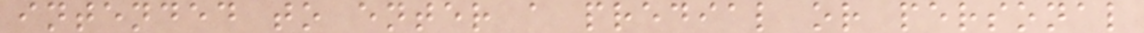intended to enter a predial or personal
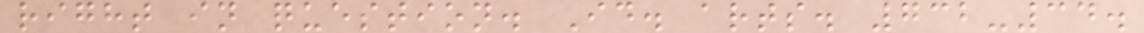right in question. Id. arts. 732-34.
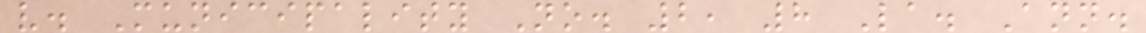v. Municipality No. 2, 8 La. Ann.
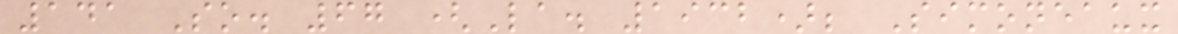141 So. 67 (La. 1932); Simoneaux
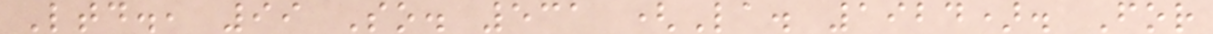Ltd., 99 So. 531 (La. 1924). For
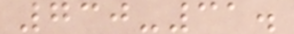730-31.
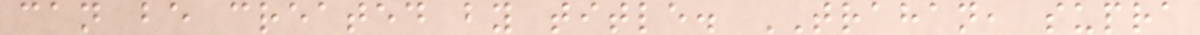can be created by title. TRAHAN, supra
